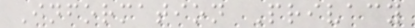Information Privacy
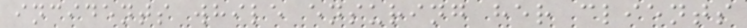incidents while ensuring her clients
